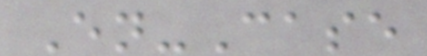En-Case
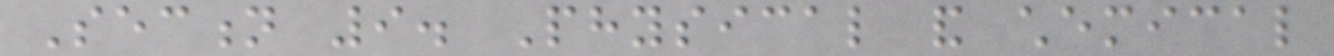Section 9. Physical and chemical
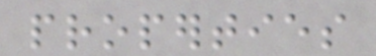properties
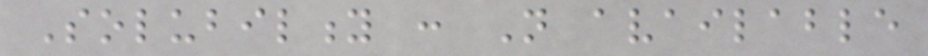Solubility : Not available
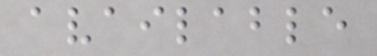available
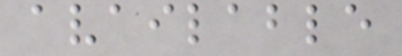available
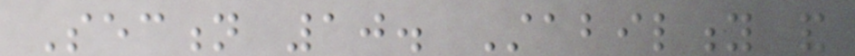Section 10. Stability and
